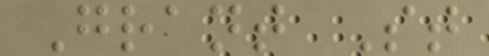Grant St
